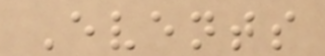Events
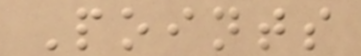Points
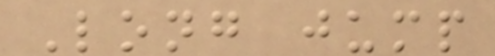Long jump
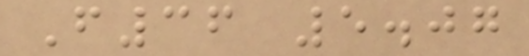F36 5.07
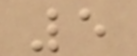5
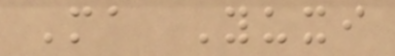Ma Yuxi
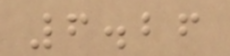6.26
